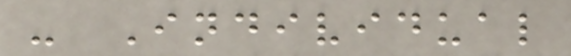- Individual
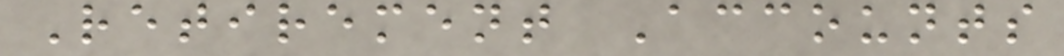Retirement Accounts
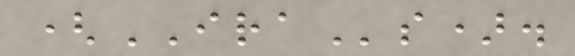(IRAs).
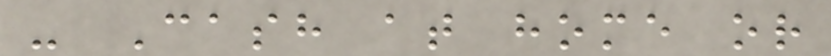- Cash at home or
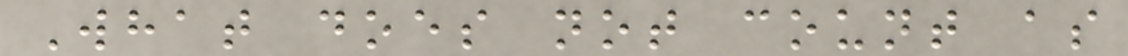What does not count as
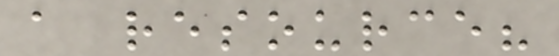a resource?
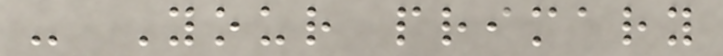- Your primary
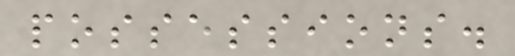possessions.
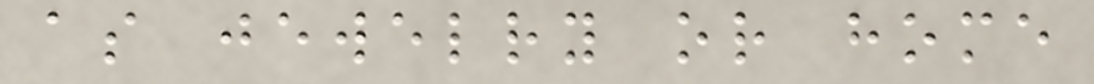as jewelry or home
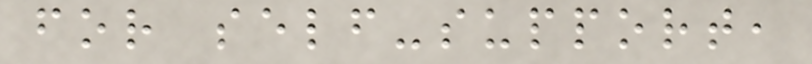for self-support,
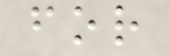for
